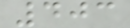403
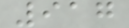917
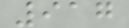917
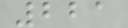221
